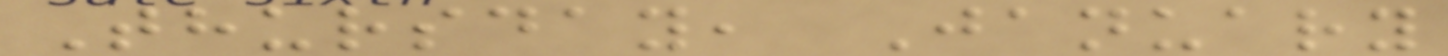Thursday, January
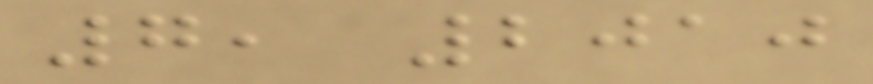7, 2010
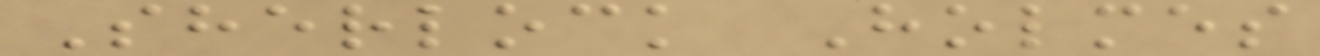Sherlock Holmes
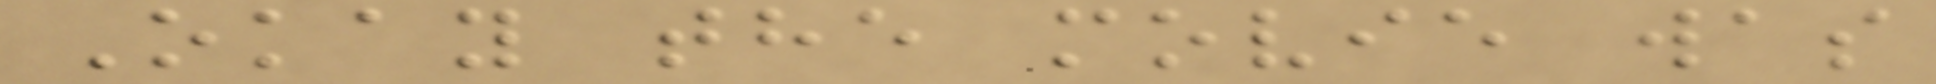Okay the movie was
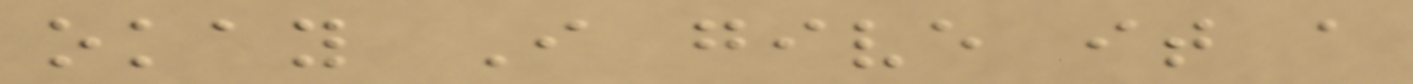okay I give it a
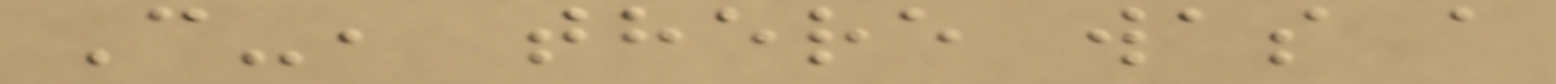C-, there was a
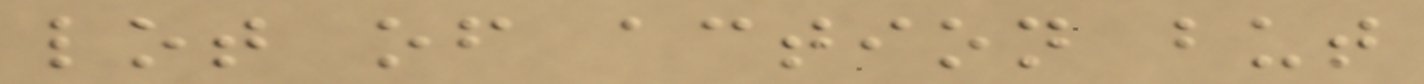lot of action but
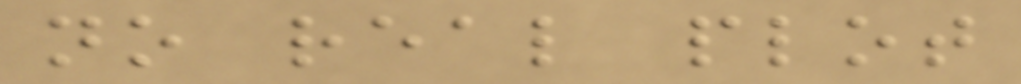no real plot
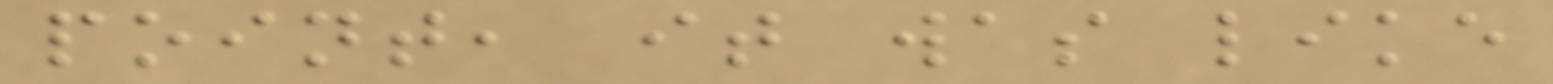point, it was like
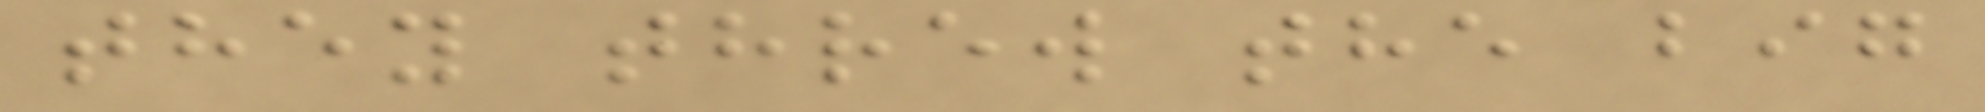they threw the big
